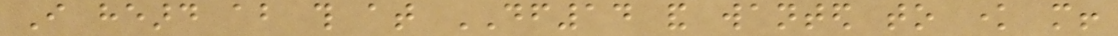I heard about this at DF14 and wanted to know more!
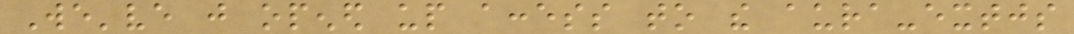We've just opened up access to the aura-extjs
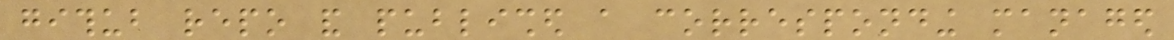github repo and published a corresponding managed
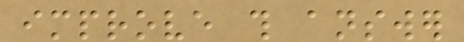improve this answer
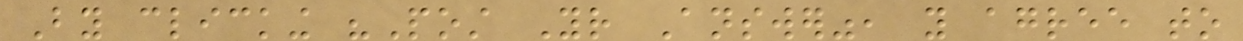By clicking "Post Your Answer", you agree to
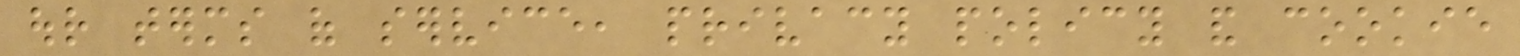our terms of service, privacy policy and cookie
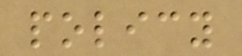policy
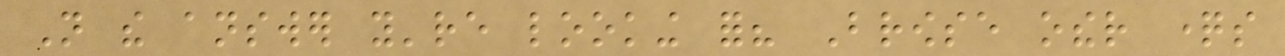Not the answer you're looking for? Browse other questions
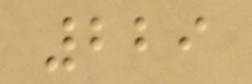229
